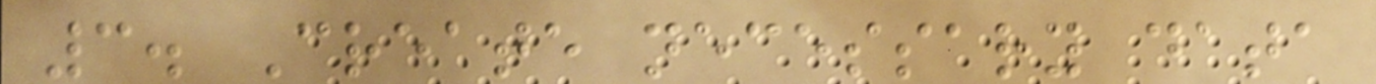3. Create necessary data
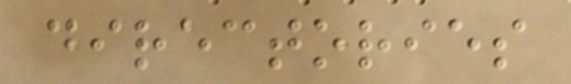directories
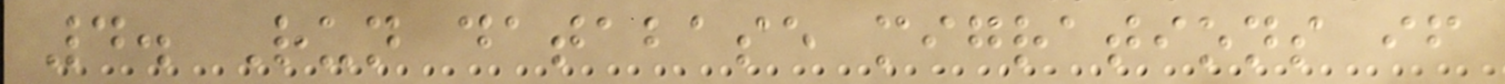4. Run database migrations if
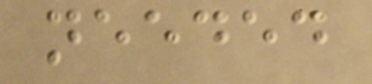needed
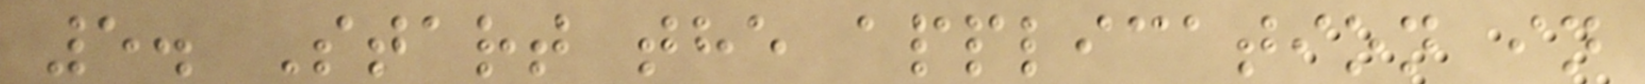5. Start the application in
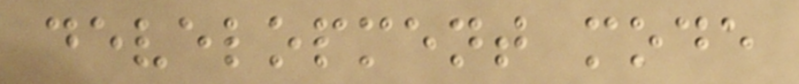development mode
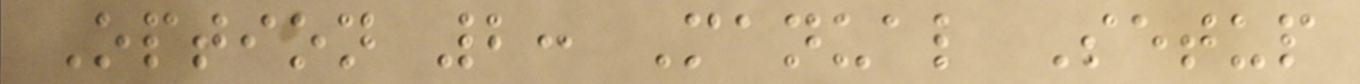Option 2: Manual Setup
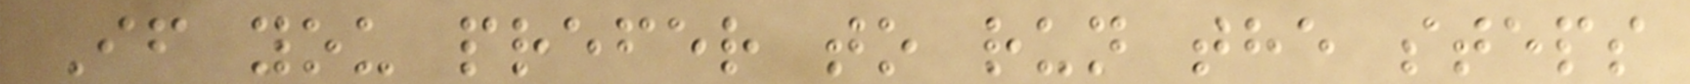If you prefer to run the steps
